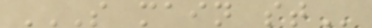S MAIN ST
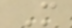M
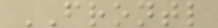FRONTL
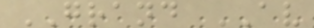GRAND AV
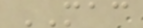MAC
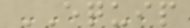EQUIP
